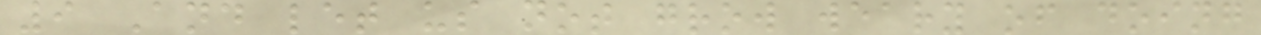9 And let us not grow weary of doing
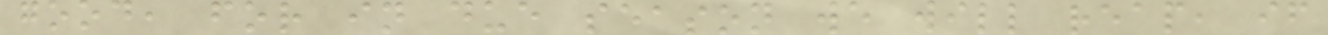good, for in due season we will reap, if
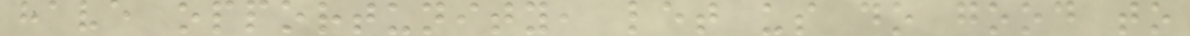have opportunity, let us do good to
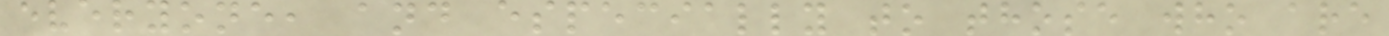everyone, and especially to those who are
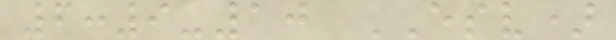6:9-10 ESV)
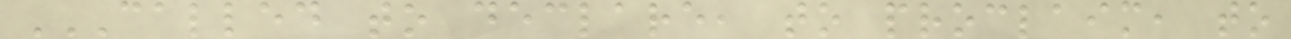CALLED TO DECLARE, TO PROCLAIM, TO
